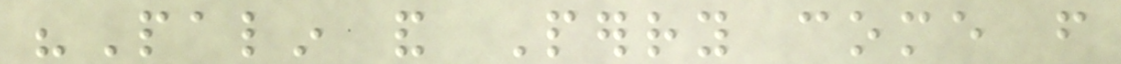"Palin and Perry come from
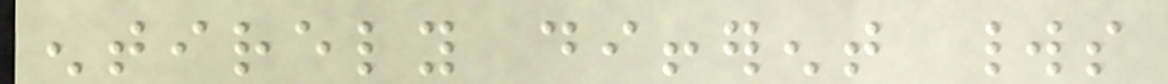entirely different worlds
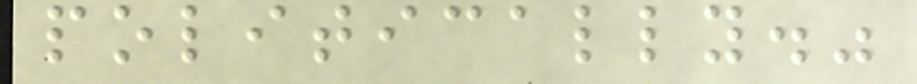politically."
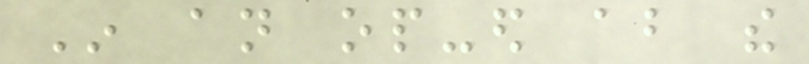In an op-ed about the
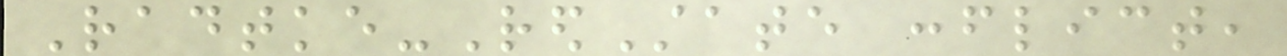Radtke-RedState conflict,
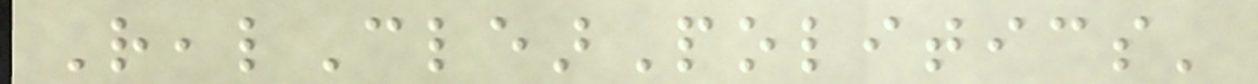RealClearPolitics'
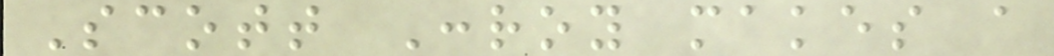Scott Conroy makes a
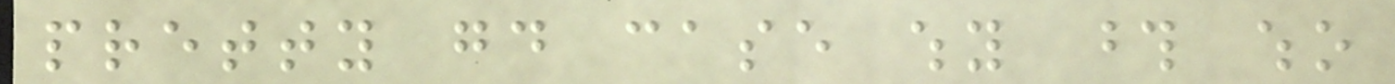pretty good case why those who
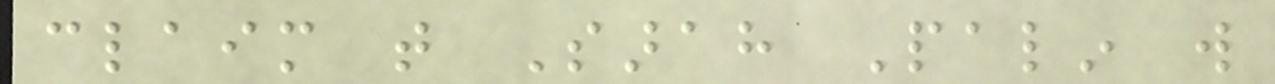claim that Sarah Palin will
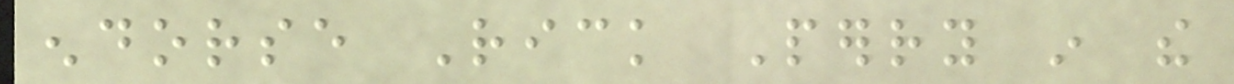endorse Rick Perry in the
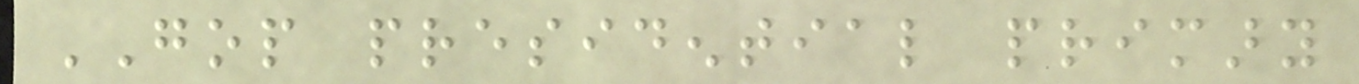GOP presidential primary
